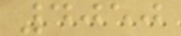4050
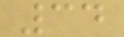34
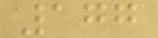177
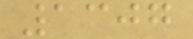1307
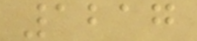1217
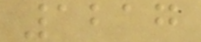1217
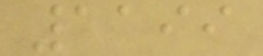1199
